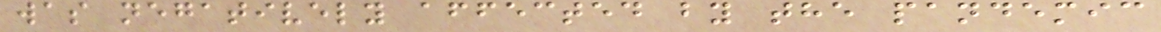was negatively affected by the pandemic
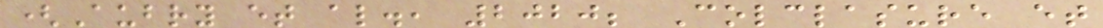(Aubry et al., 2020; Colclasure et
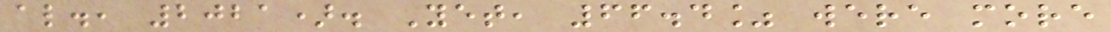al., 2021). Yet, 66.4% were more
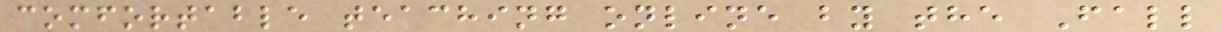comfortable teaching online by the Fall
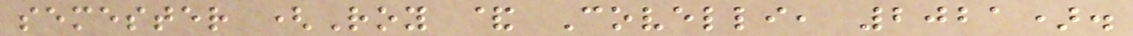semester (Roy & Covelli, 2021).
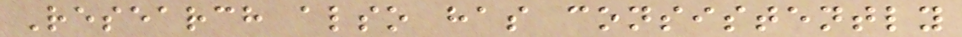Research also has consistently
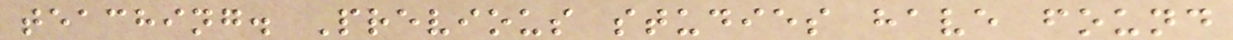teaching. Previous studies have found
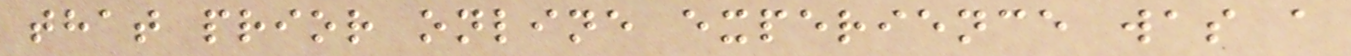that prior online experience was a
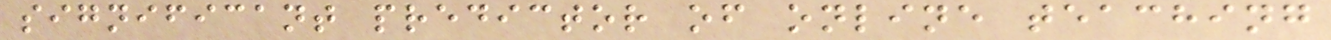significant predictor of online teaching
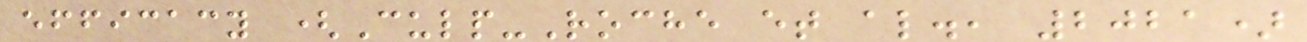efficacy (Culp-Roche et al., 2021)
